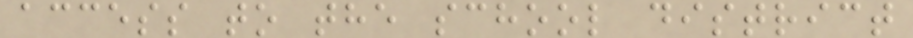access to the school district
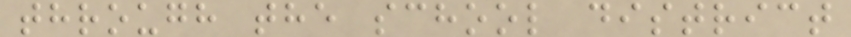through the school district
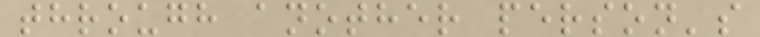through another person's
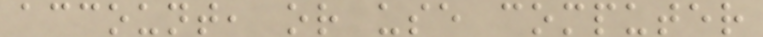account, or use computer
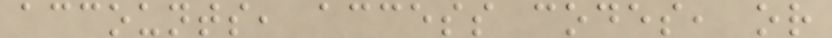accounts, access codes, or
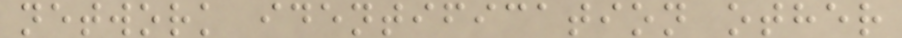network identification other
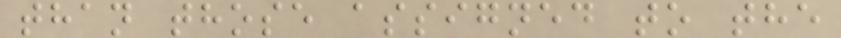than those assigned to the
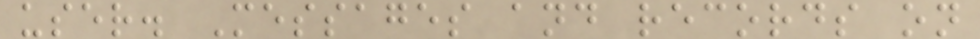user. Messages and records on
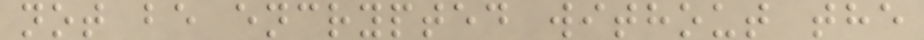not be encrypted without the
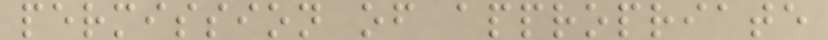permission of appropriate
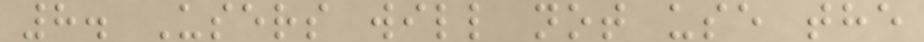8. Users will not use the
